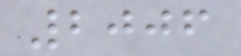2006
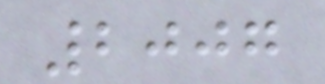2007
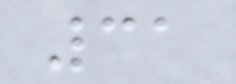31
